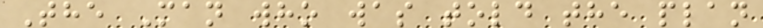The Man who was told the plan
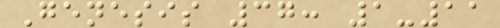Genesis 37: 1-11
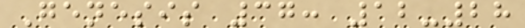Genesis 37: 12-28
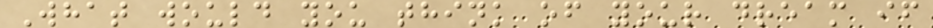What would you think of your dream if
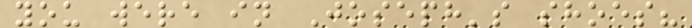you were in Joseph's shoes?
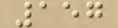157
